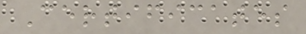Certificates
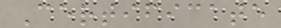Certificate
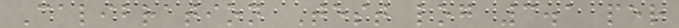Calibration Test log 3.1 per
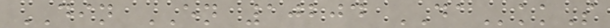DIN EN 10204 DAkkS
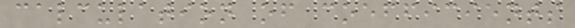calculation of coefficients
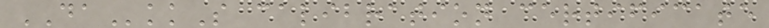DAkkS calibration certificate
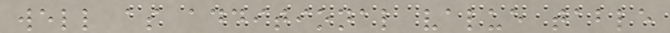well as additional value table
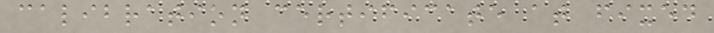calibration certificate at fixed
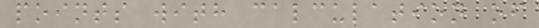points with calculation of
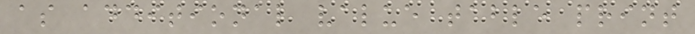as additional value table print
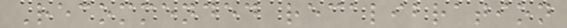Recommended recalibration
